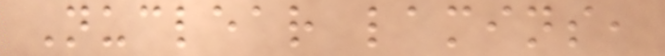Nuclear lamins,
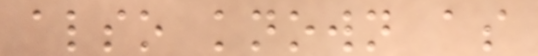also known as
